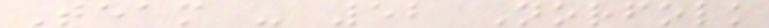Team - 52 Norfolk
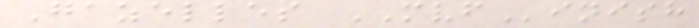Gazelles MVFinish
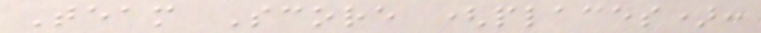Team Score (places):
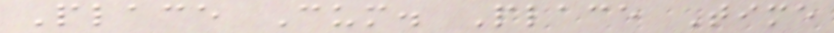Place Cum. Place Time
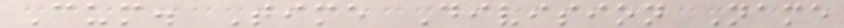Cum. Time Division Name
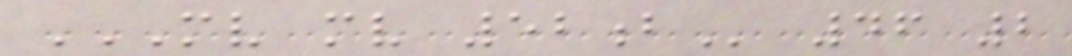MV MV 52B 46 2
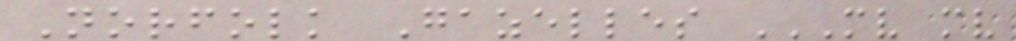Norfolk Gazelles MV MV
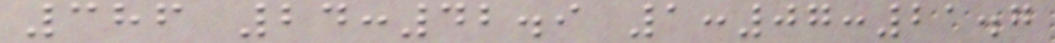386 24:42.9 1:07:21.7
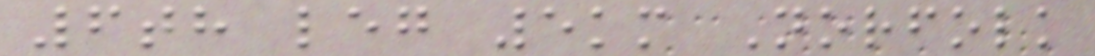6th leg 5km Norfolk
